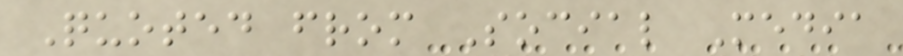Quoted from Social Media
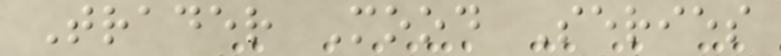Trader Mood Series
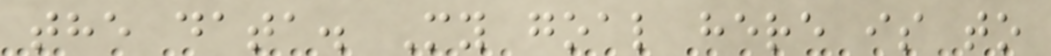the data. My goal here is to
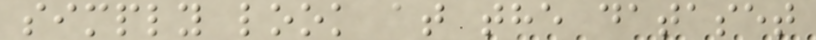simply look at the dataset
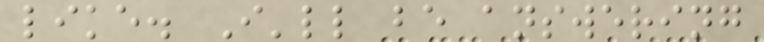like. I'll be answering
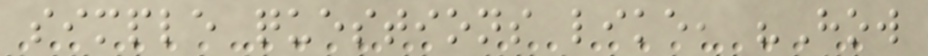simple questions like, "How
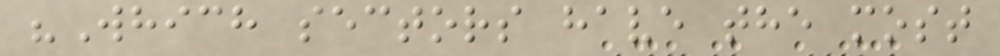"Which sectors have the most
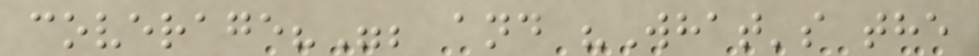coverage?"; and "What's the
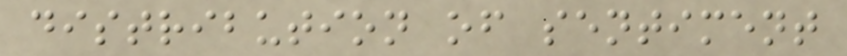distribution of sentiment
